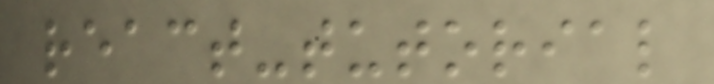react-tutorial
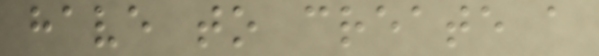have to create a
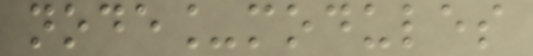node_modules
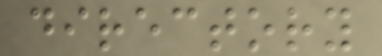directory
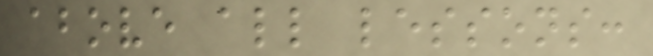above all lessons:
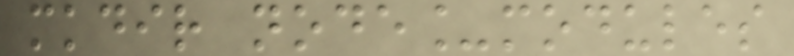mkdir node_modules
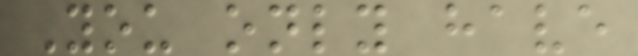You only have
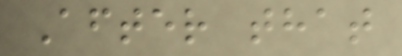After that
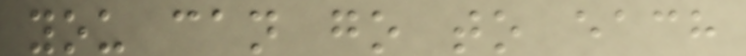you can go to each
